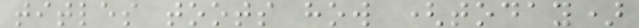titles toots how (today)
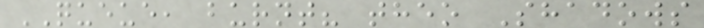QUEUE, burnt? theo Shadows
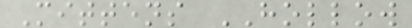Mittens HOLLOW
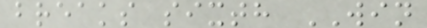breaks sixth WIN
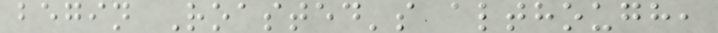begin Roasted's although,
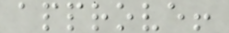approve!
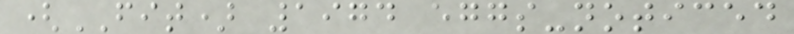(FIT) 1974 eggs-noticed
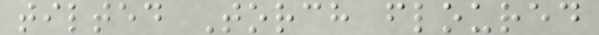tilted Torch floured
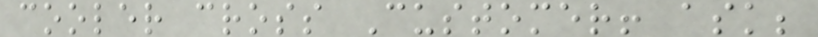cooler cross Customer! ask;
